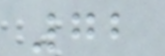72
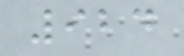924
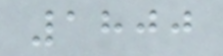1800
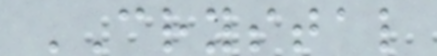CRYSTAL
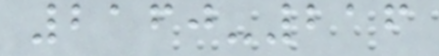2160-216
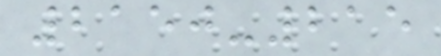2150-215
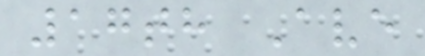17th Ave
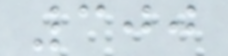300
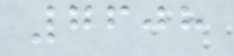7608
